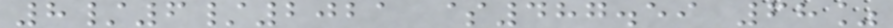8/6/2021 $487.59 68%
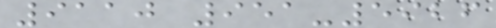9110 951-5926
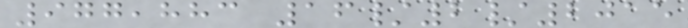977,883 16/2/2015
